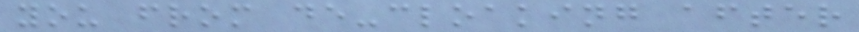you from de-cloaking after
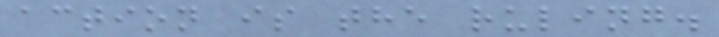action is the ruling.
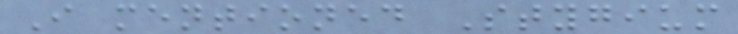I mentioned Stygium
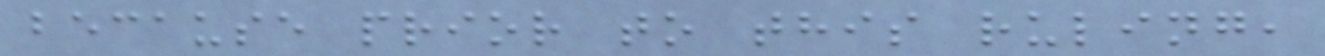because prior to this ruling,
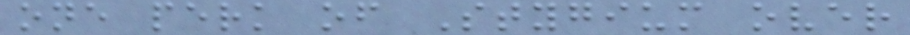one perk of Stygium over
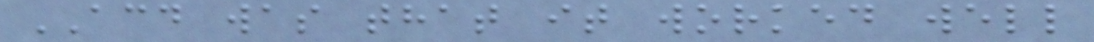ACD was that it worked well
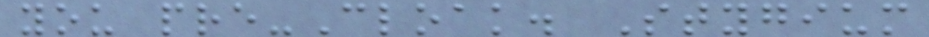you pre-Cloak. Stygium
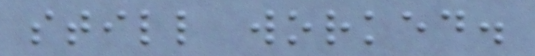still worked.
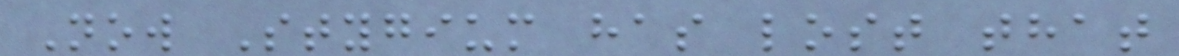Now Stygium has lost that
